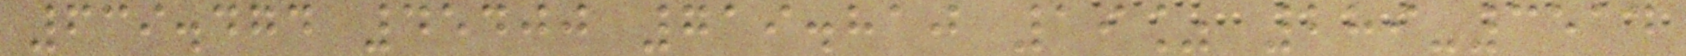639.474 45400 719.810 19% 289-3514
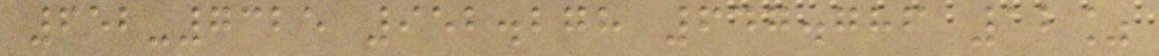652-7325 952.278 647.786 12%
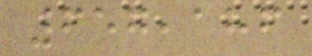657,186
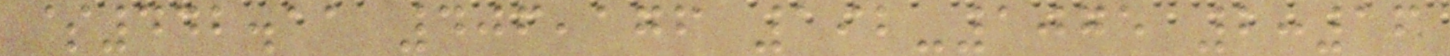$442.11 406,176 192-1075 2:16
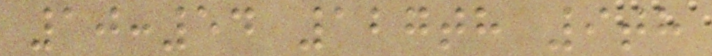10:54 127th 9th
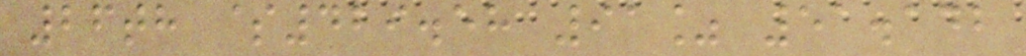26th $429.58 91% 51.142
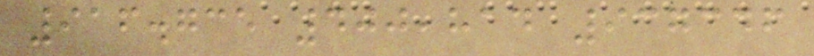916.735 400,814 937346
